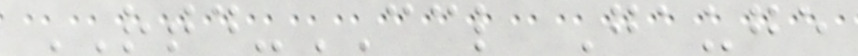RTD-CCL Gauge
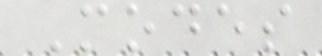Modes
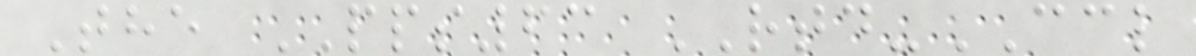The PPS63 RTD-CCL
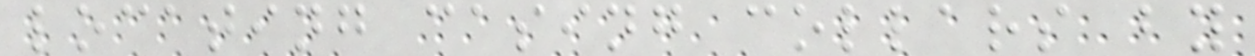locating casing collars by
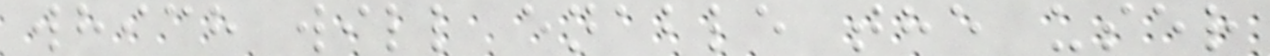which will enable the user
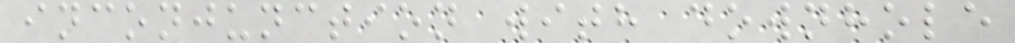inconjunction with downhole
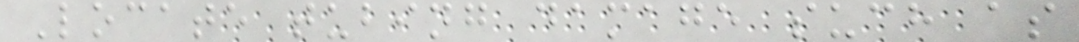Locate tubing damage such as
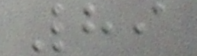89
